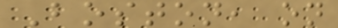Boston, on
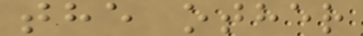the other
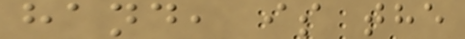hand, is the
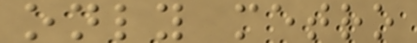only metro
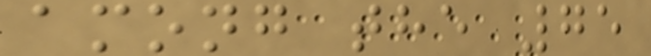among the 75
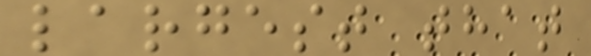largest that
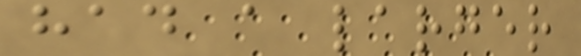had a larger
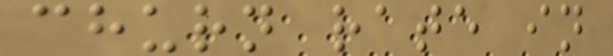churn rate in
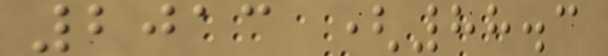2013 (88.3
